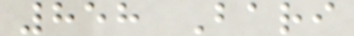858 Bari
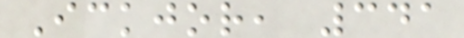Ickjor, 341
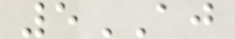5AJ
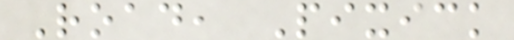Road, Pixick
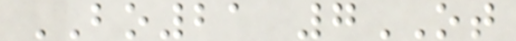BO21 7OT
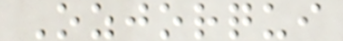Ozjorqui
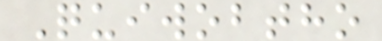Quiwobtho
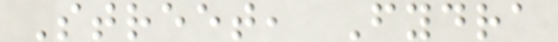Street, Fydra
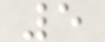5
